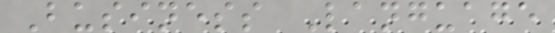Business Language
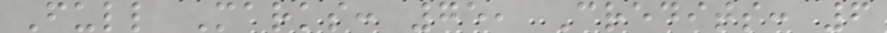Full Marks: 75, Credits: 6
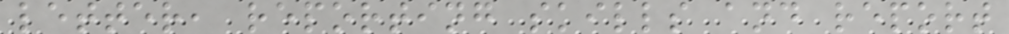letter, reporting skills and report
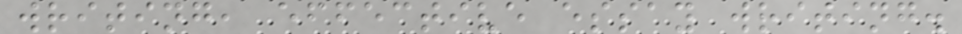writing, effective essay writing.
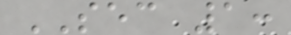SEC 1:
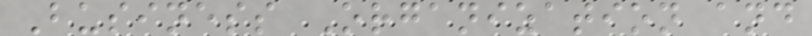Business Organization and
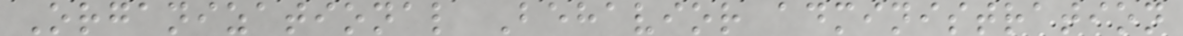Organizational Behavior administration
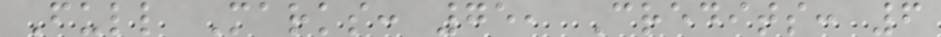Full Marks: 75, Credits: 6
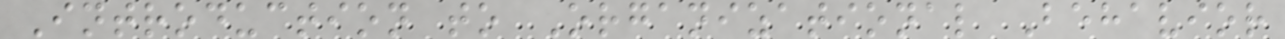Introduction to Organizational Behavior
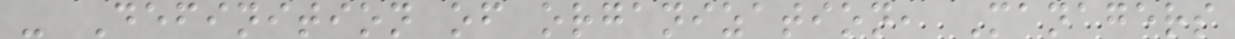- Definition of organization, Managers
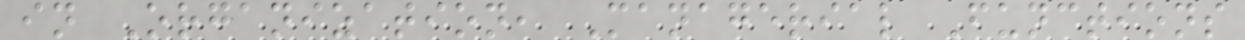in Organization, Managerial Functions
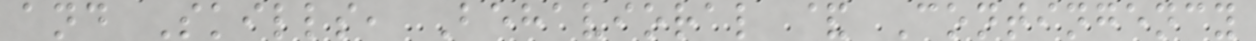and Skills, Behavioral & Contingency
